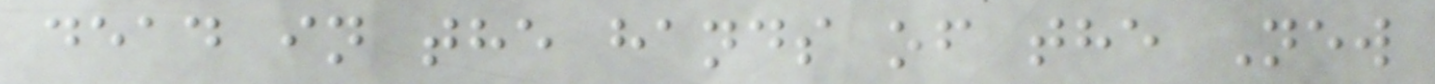dead in the hands of the New
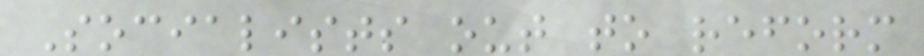Socialists out to reform
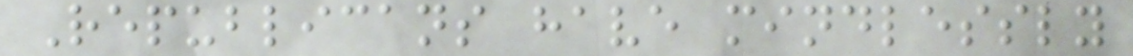Republicans have mindlessly
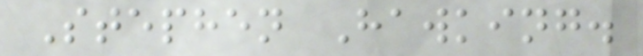Stephen Hawking.
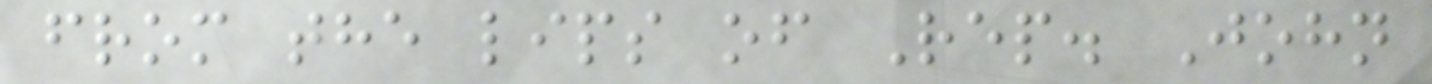from the lips of Rep. John
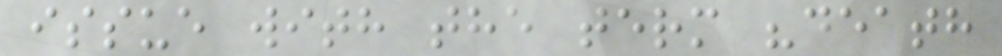issue with the term "death
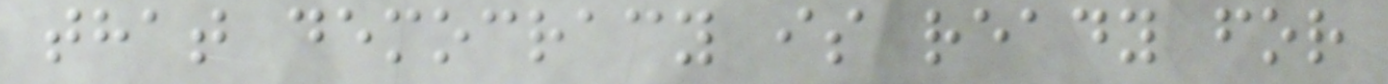that democracy is ready for
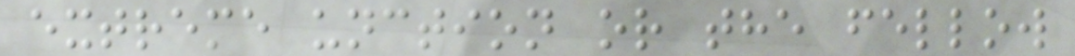extreme unction or the fellow
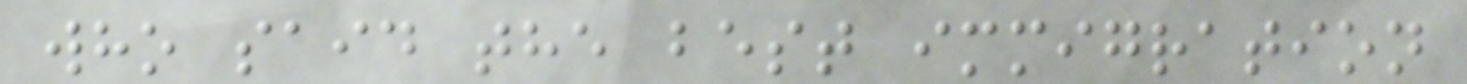who said the best immigration
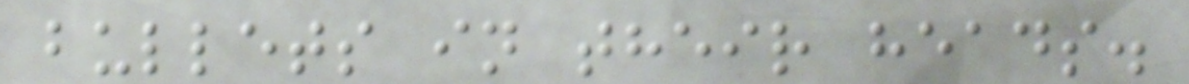bullets in their heads.
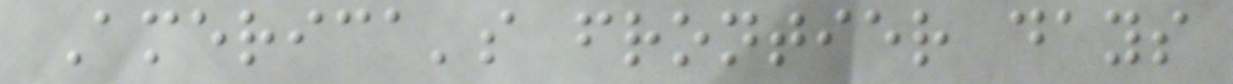America's frontier days
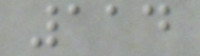114
